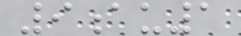9au1
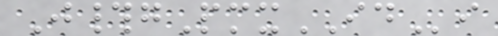J#gPmxIDi
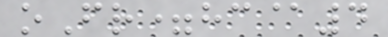oFr=hc@4
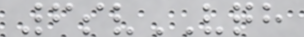6svVQH
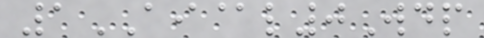1AI@l0Wdp
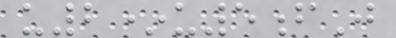u2*u5fJ
